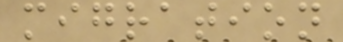migration
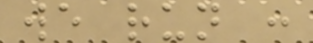we run :
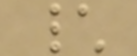\
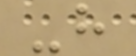-h
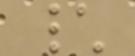\
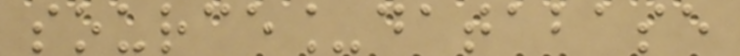source_database
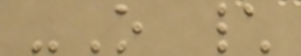-O \
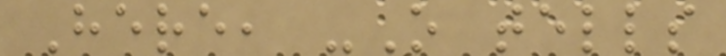Here, -O tells
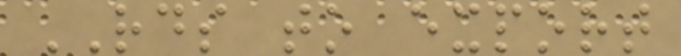RDS to export
